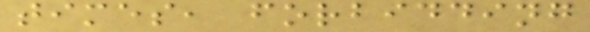times, forbidding
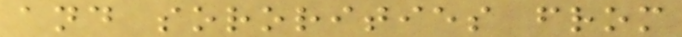and sororities from
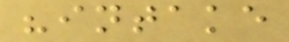"intake
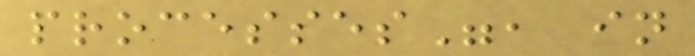processes", in
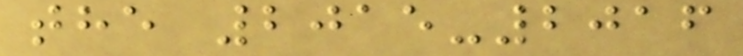the 2015-2016
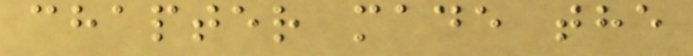chapter made the
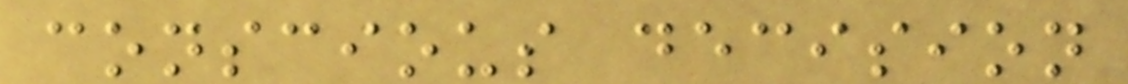conscious decision
